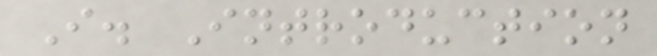I. Introduction
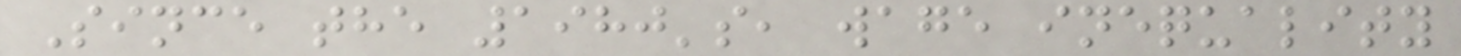Since the 1980's, wage inequality
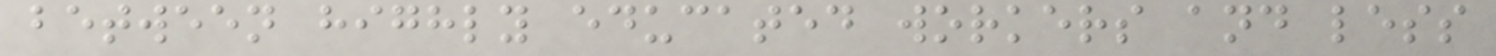between highly educated workers and less
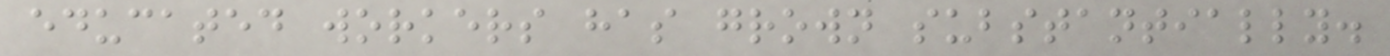educated workers has grown substantially.
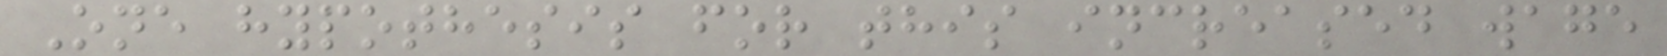One hypothesis for this increased wage
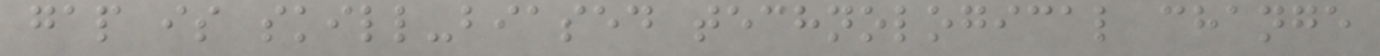gap is skill-biased technological change
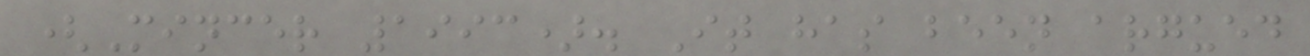(Mincer 1993). It has been argued
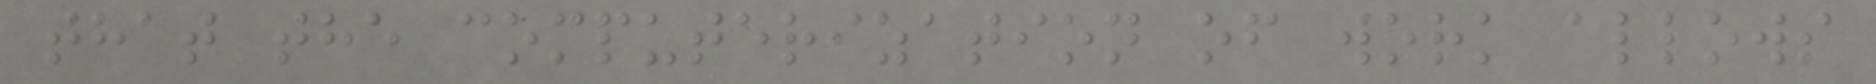that the computerization of work allows
